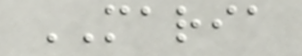MARIA
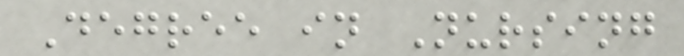Degree in Nursing
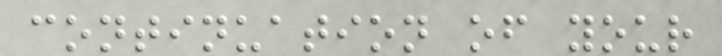continuation of your
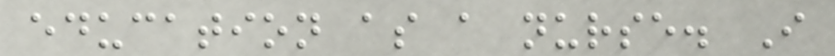education as a nurse. I
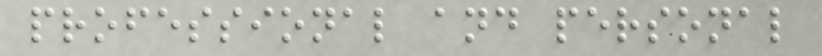professional and personal
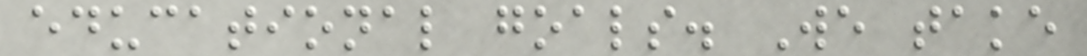educational goals. We take
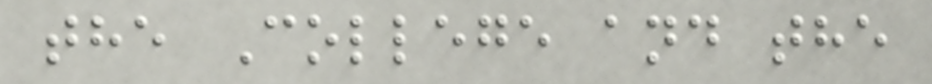the College and the
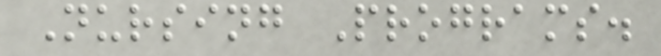Nursing Programs.
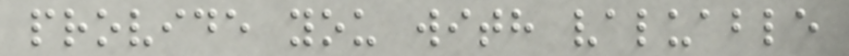provide you with valuable
